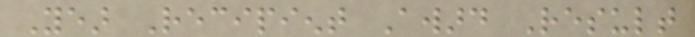Year Recipient Award Result
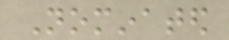Nominated
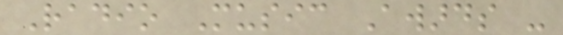Radio Music Awards -
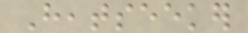Heatseeker
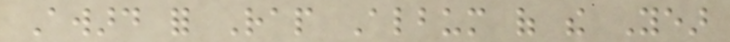Award for Rap Album of the Year
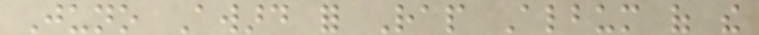Juno Award for Rap Album of the
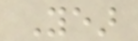Year
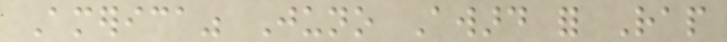America" Juno Award for Rap
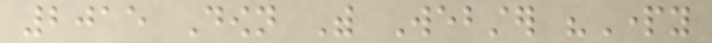2015 Down With Webster "Party
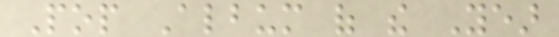Pop Album of the Year
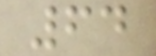64
